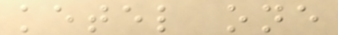ketel one
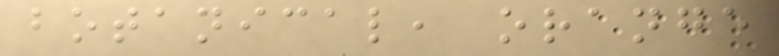botanical, orange
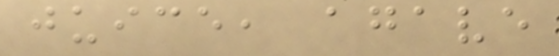juice, agave
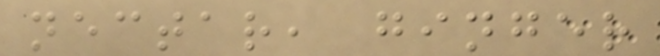nectar, ginger
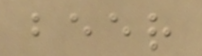beer
